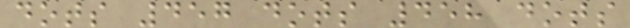dots 457 dots 458 dots
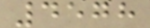4578
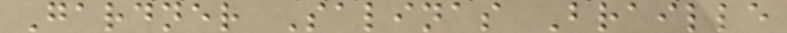Gardner Salinas Braille
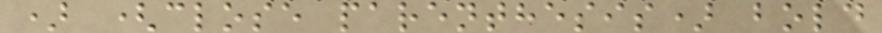) (close parenthesis) bold
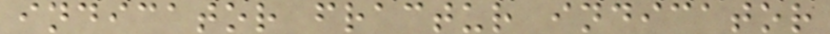indicator fractur indicator
